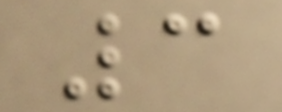3
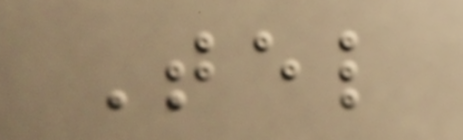Tel
